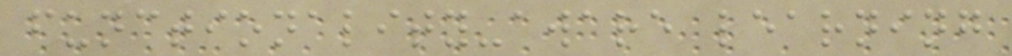functionality-aware learning
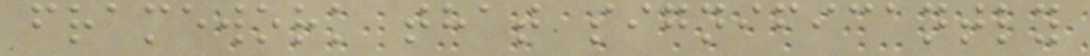framework that significantly
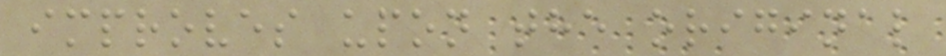improves upon the original
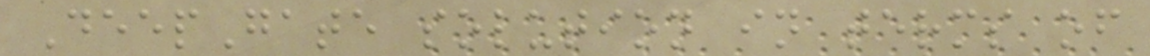DeepGate solution in terms of
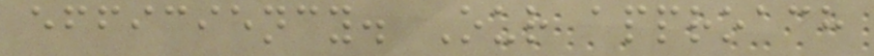efficiency. Our approach
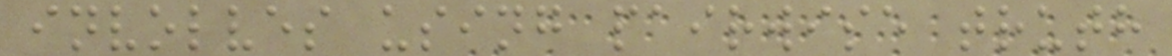involves using pairwise truth
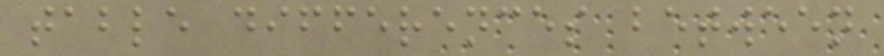table differences between
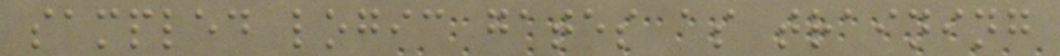sampled logic gates as training
